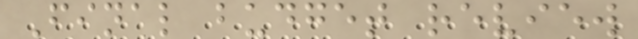Final budget review
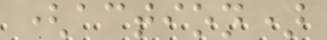(action)
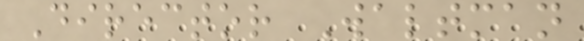Director Waltman
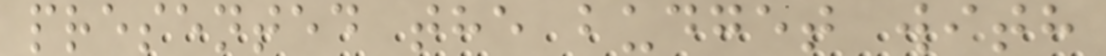presented the budget with
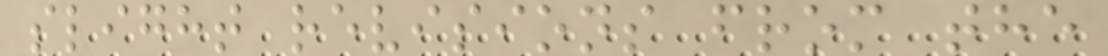slight revisions from the
